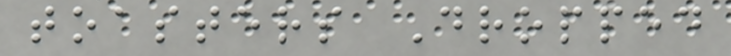toasters Dropped
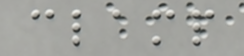clamp
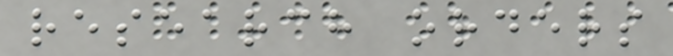research orders
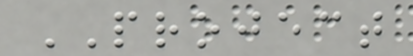PROJECT
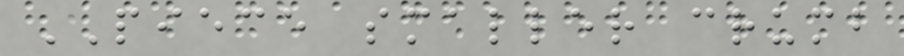PIECE smaller crumb
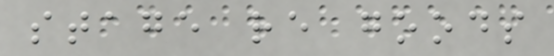stage re goods
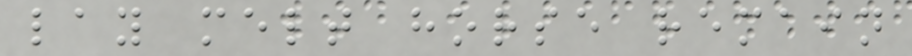lay melt horse remain
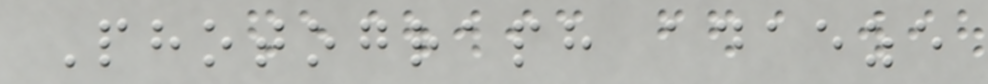Photograph adaeze
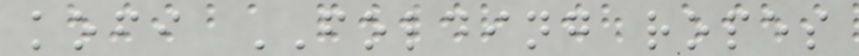kofi FOLDING ropes
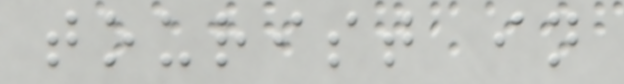tourist in
